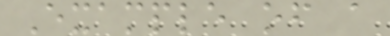Example of a
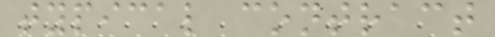typical contract
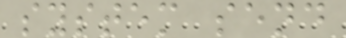system send
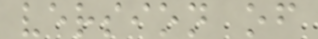version of
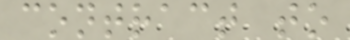contract to
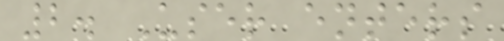2. User enters
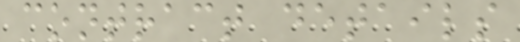contract details
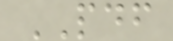PDF
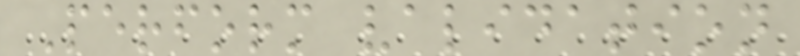Perform validation
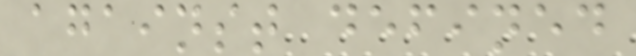against defined
